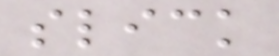slick
